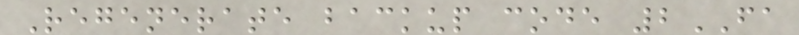Regenerate backup code 2FA
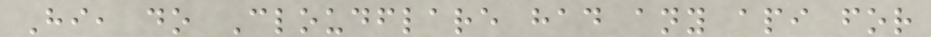Hi, do Cloudflare had any api for
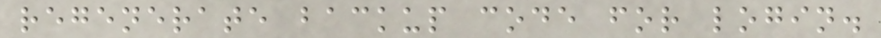regenerate backup code for login.
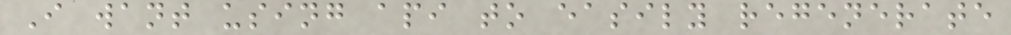I want using api to easily regenerate
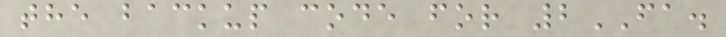the backup code for 2FA.
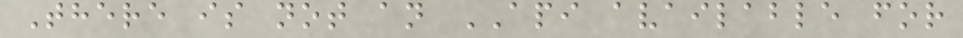There is not an API available for
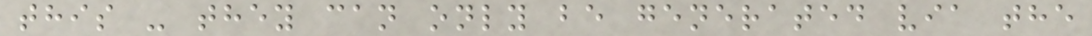this - they can only be generated via the
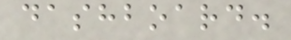dashboard.
